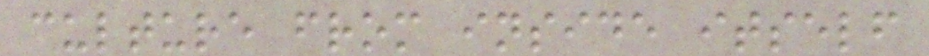culture from inside itself
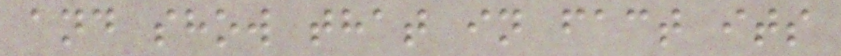and show that in fact its
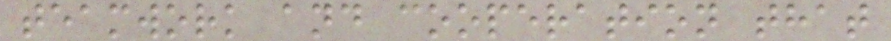teamwork and cooperation that
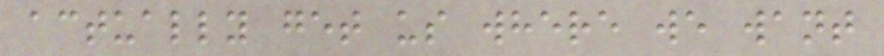actually get us where we want
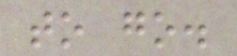to go.
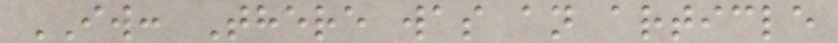IW: There was an article
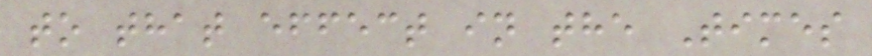to that effect in the Times
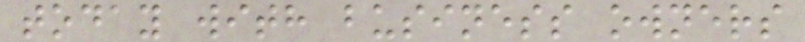today with business owners
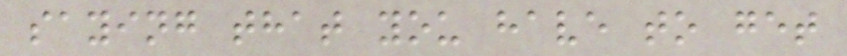saying that you have to get
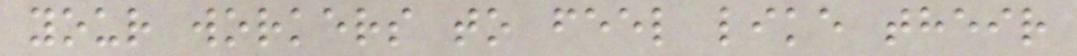your workers to feel like their
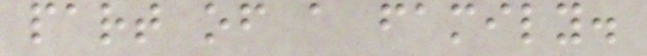part of a family.
